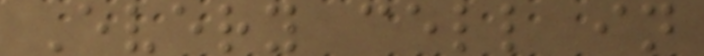Every cell in
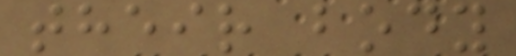their body
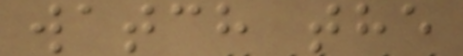watch the
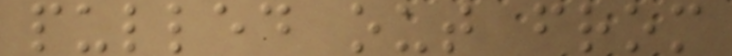pulled out from
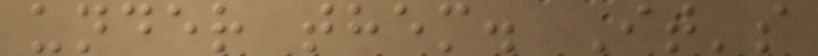under them. It's
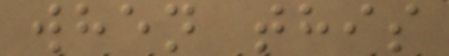when this
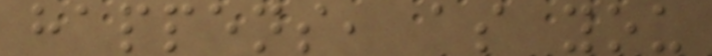happens, as you
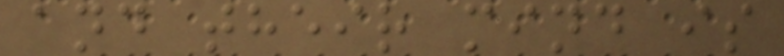and their mind is
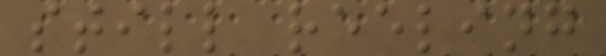still reeling
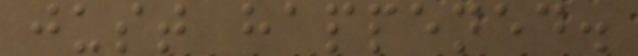just happened.
